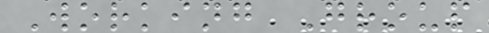Working Group
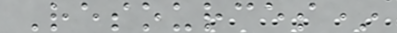Resources*
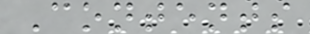Contents
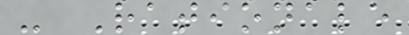- Rationale
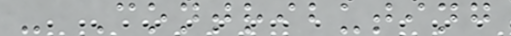- Contributing
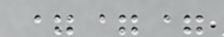===
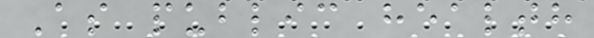As public health
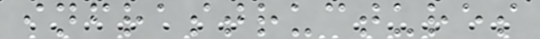infrastructures
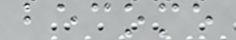become
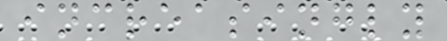increasingly
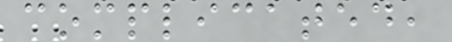complicated,
